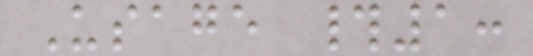Usage #1:
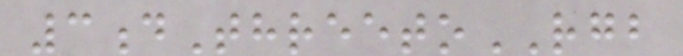3dThreetoRGB
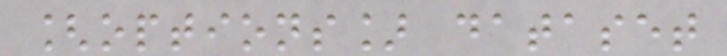[options] dataset
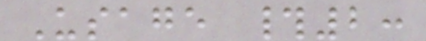Usage #2:
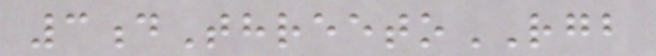3dThreetoRGB
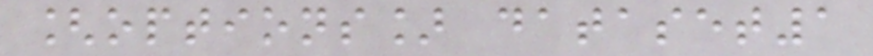[options] dataset1
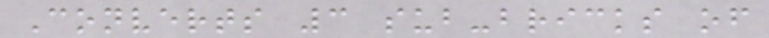Converts 3 sub-bricks of
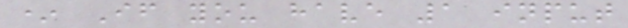* If you have 1 input
